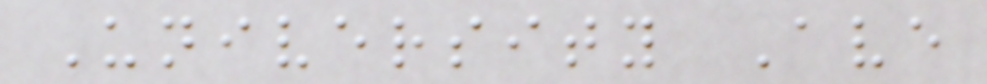University Ave
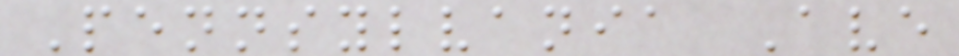Pennsylvania Ave
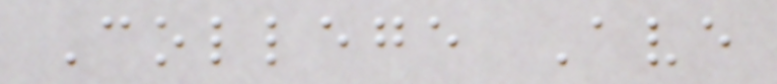College Ave
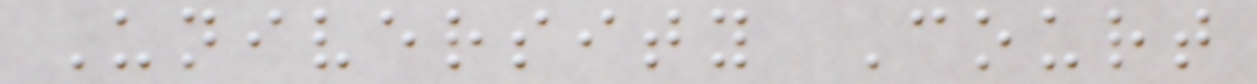University Court
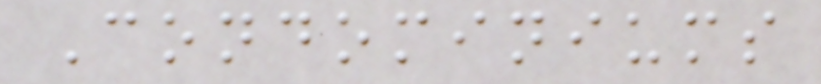Condominiums
